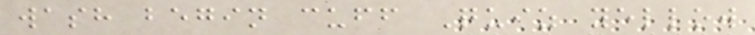wash begin cuff Quiz yellow
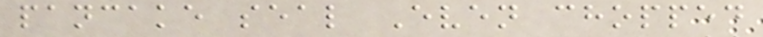pancake seal Even chopped
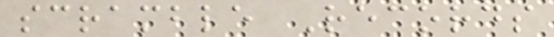scramble Records
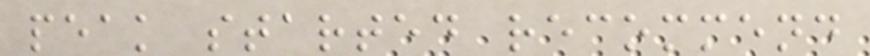peak started recommend
